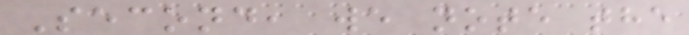Second, we note the
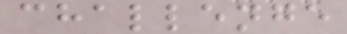challenge
